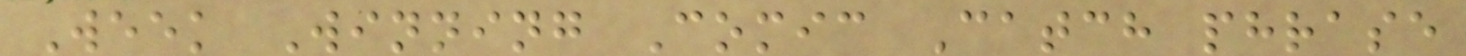Week Winning Comic Catch phrase
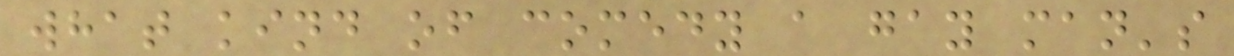what kind of comedy a gay man's
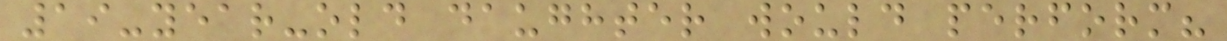19-year-old daughter would perform?
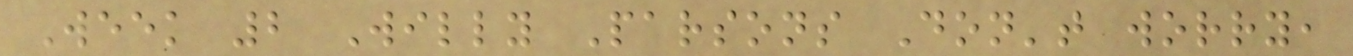Week 2 Willy Parsons Don't worry,
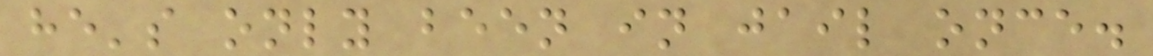he's only been in jail once.
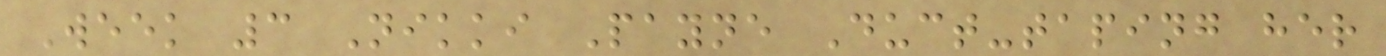Week 3 Nikki Payne Duct-taping her
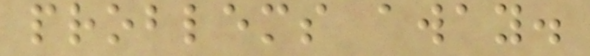problems away.
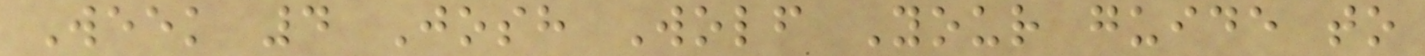Week 4 Josh Wolf Your guide to
